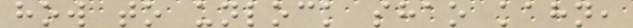how to unlock shao kahn,
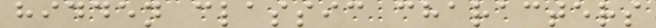hidden classic characters
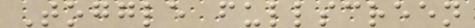Toggle fullscreen
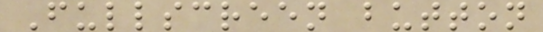Fullscreen button
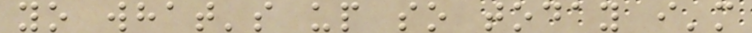yo what's up so today i'm
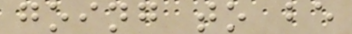going to be
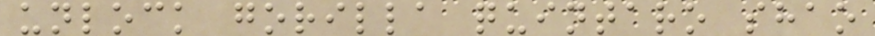unlock gorilla quintaro shao
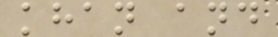khan and
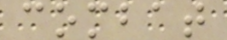combat
